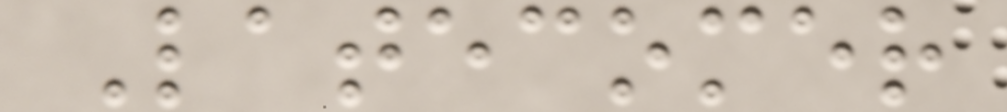Latecomer
